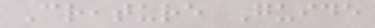Creature Guide
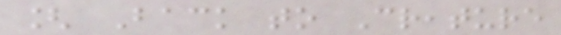[ Back to Creature
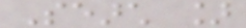Search ]
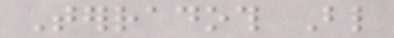Terradoth Blind
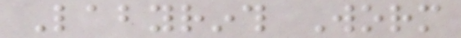Labyrinth Worm
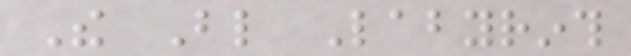The Blind Labyrinth
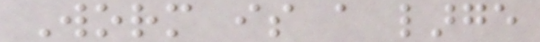Worm is a large
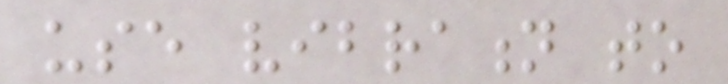use vibration to
